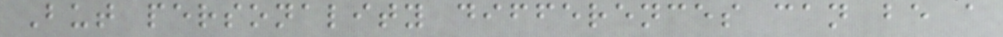But personality differences can be a
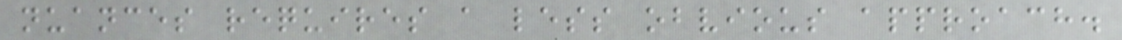nuances requires a less obvious approach.
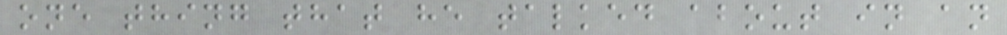one thing that he talked about in an
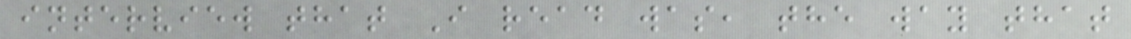interview that I read was, the way that
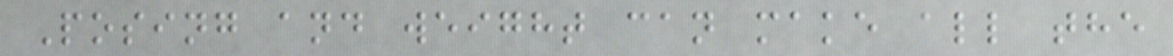Posing and weight can make all the
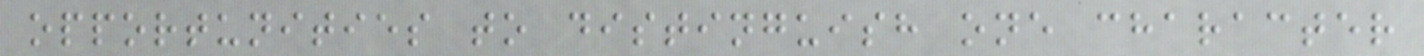opportunities to distinguish one character
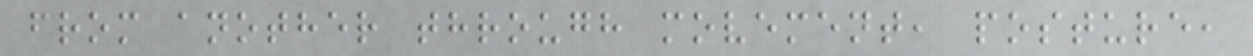from another through movement, posture,
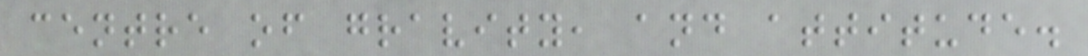centre of gravity, and attitude.
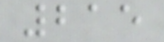215
